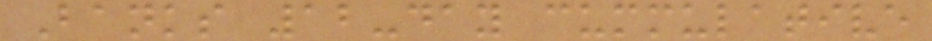Banks 12-day cummulative
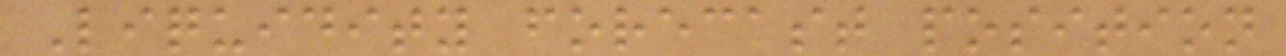Liquidity forecast position
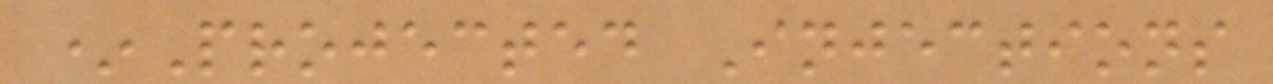*Projected Injections
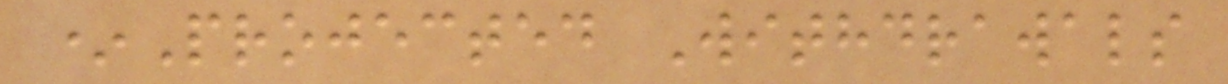*Projected Withdrawals
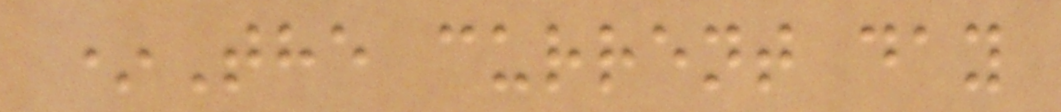*The current day
